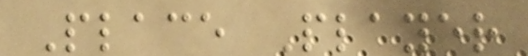Place Player
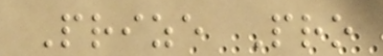Prize Pro
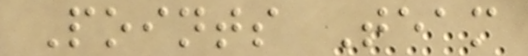Points Team
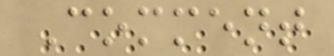Comment
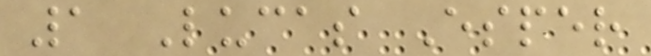1 Lucas Esper
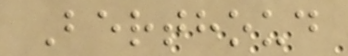Berthoud
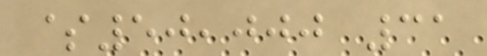$50,000 31
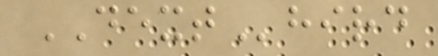DEXThird
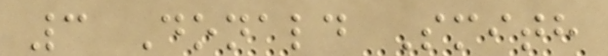3 Donald Smith
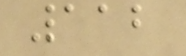112
